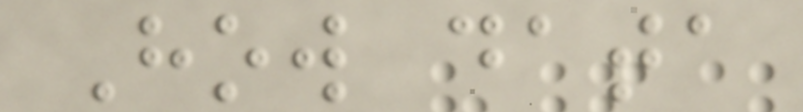How data
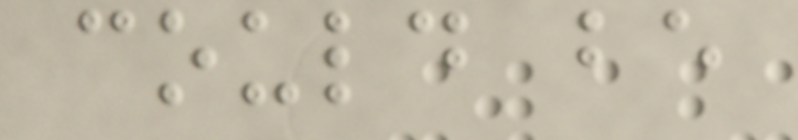could be
